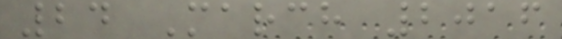24 March 2016
